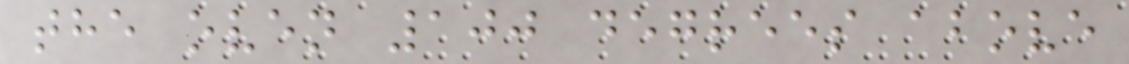the oven 100 degrees above
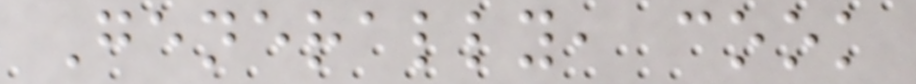Generally, cook
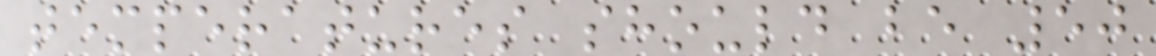temperatures should be 50
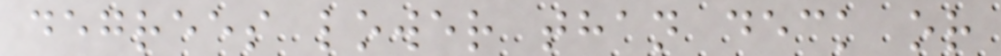degrees lower than deck or
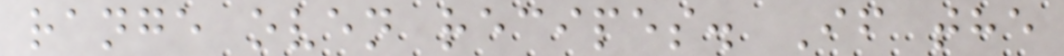range oven recipes. If the
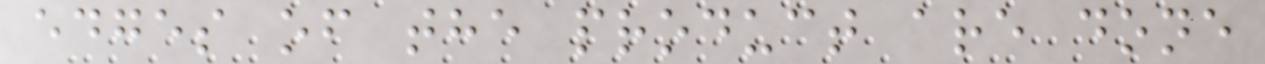edges of the product are done
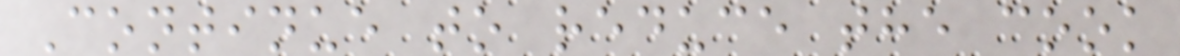Continue to reduce the cook
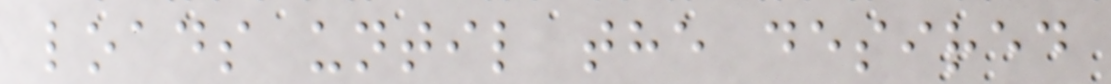loads until the desired
